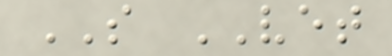SO VET
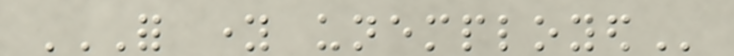FOR YOUNG UNEMPLOYED
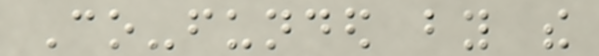Co-funded by the
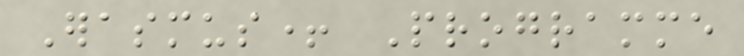Erasmus+ Programme
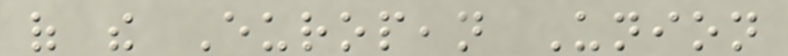of the European Union
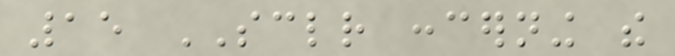15 SCLR concerning the
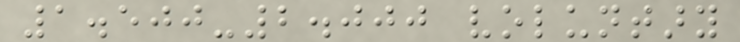1.500-2.000 voluntary
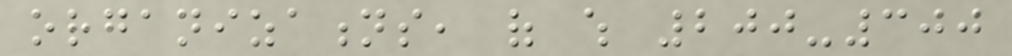organizations, of which 200-300
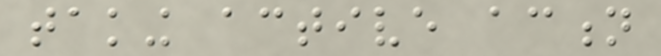taking active action
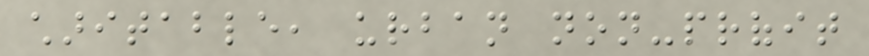charitable, urban non-profit
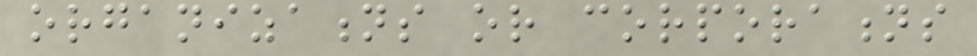organizations or corporations
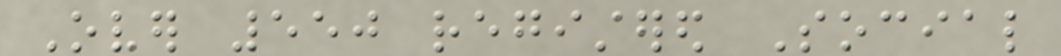Over 550 registered Social
